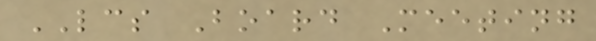LCS Board Meeting
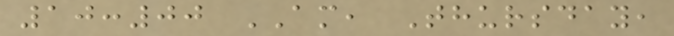10:00 AM, Thursday,
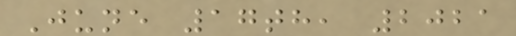June 17th, 2021
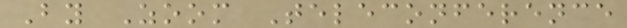By Zoom Teleconference
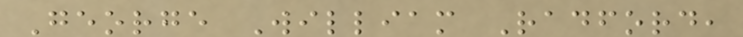George William Radford,
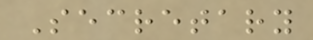Secretary
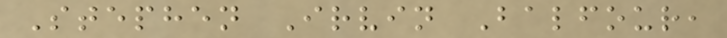Stephen Irvin Balfour,
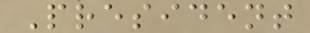President
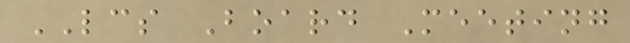LCS Board Meeting
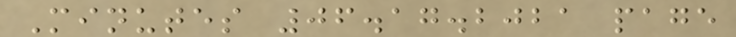Minutes 06.17.2021 page
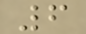6
